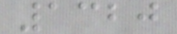1320
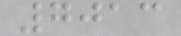7013
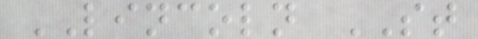LINCOLN ST
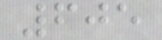605
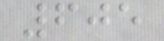605
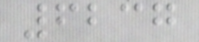6237
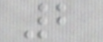2
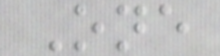One
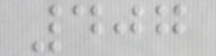407
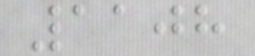1108
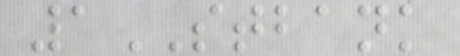1STBANK
